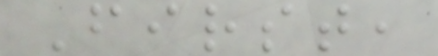First,
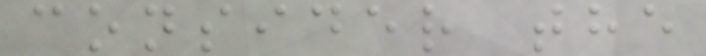consider the
